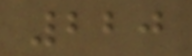220
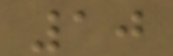10
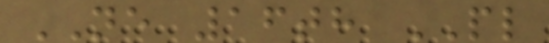NE 16th PL
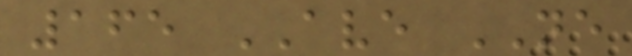165 AVE NE
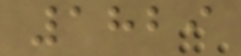1829
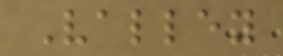Valley
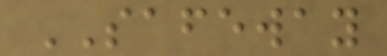SAFEWAY
